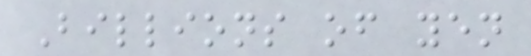Billions of yen
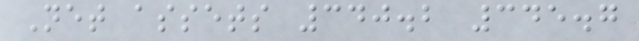Net assets 340.2 345.7
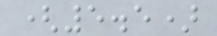(5.5)
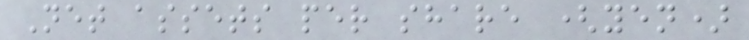Net assets per share (yen)
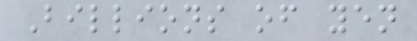Billions of yen
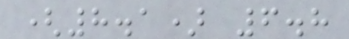(8.1) 6.8
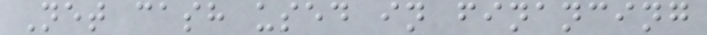Net cash used in financing
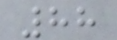88
